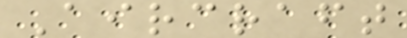Aircraft
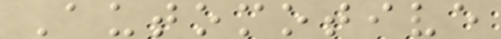Automotive
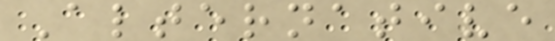Alternative
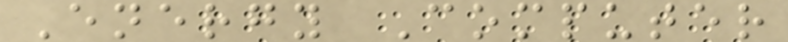Energy Computer
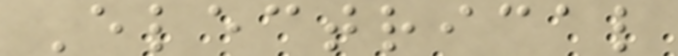Electrical
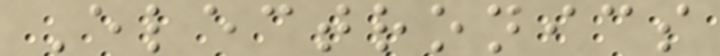Electronics
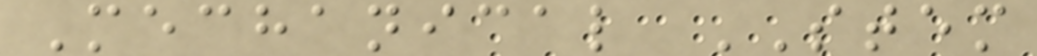Mechanical STEM
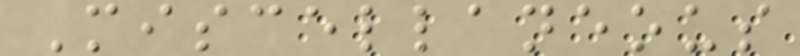Miscellaneous
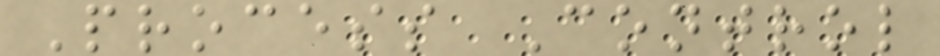Process Control
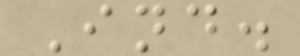Ind.
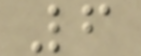6
